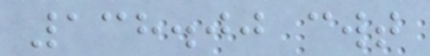138.00 cwt
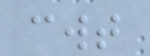cwt
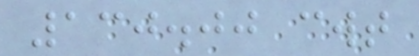130.00 cwt
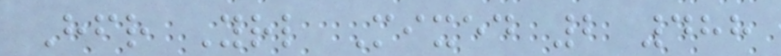Hfr Yrl Mixed 2 488
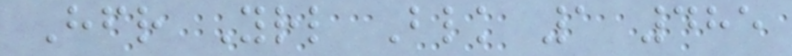Hfr Yrl Blk 1 485
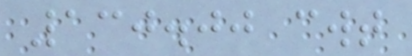130.00 cwt
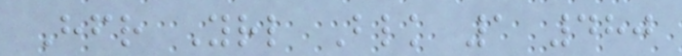Hfr Yrl Blk 1 480
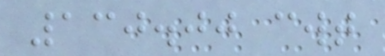130.00 cwt
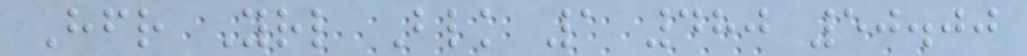Hfr Yrl Blk 1 480 50.00
